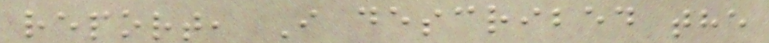report, I described the
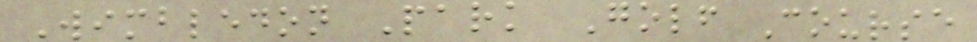Wimbledon Park Golf Course
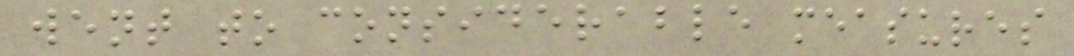went to considerable measures
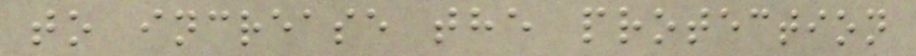to increase the protection
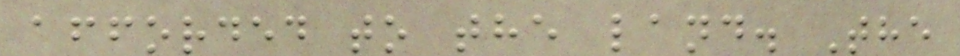afforded to the land. The
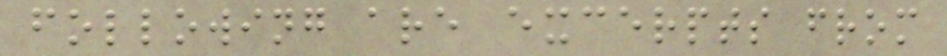following are excerpts from
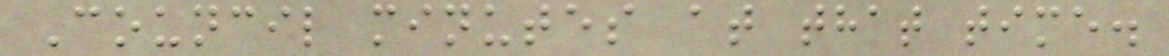Council minutes at that time.
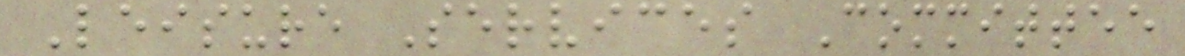Leisure Services Committee
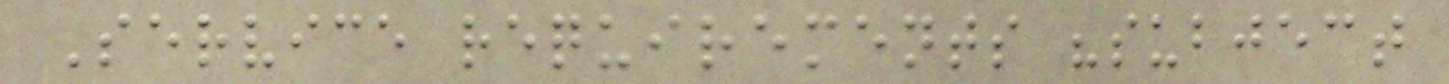Service requirements "subject
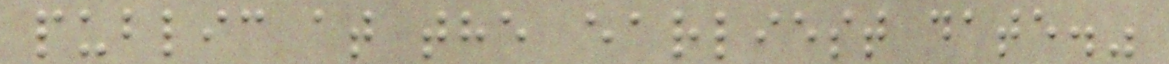public at the earliest date."
